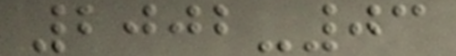2002-03
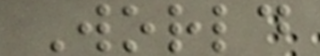World
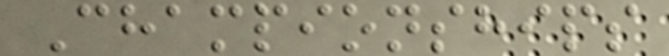Championships
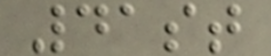41st
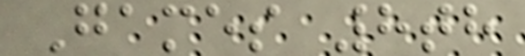Games 8th
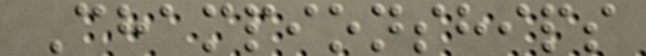Championships
